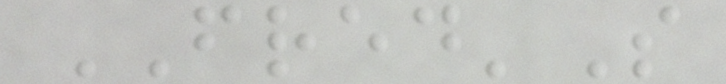FRED'S
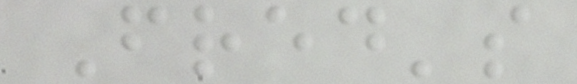Fred's
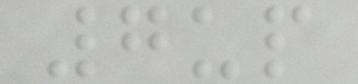7up
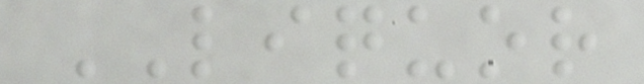LIQUOR
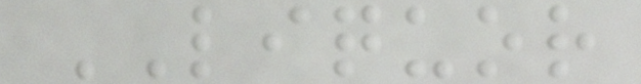LIQUOR
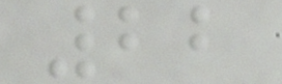22
